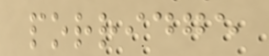porridge
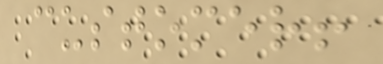customer!
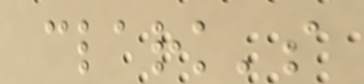clark's
